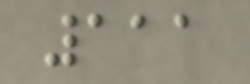111
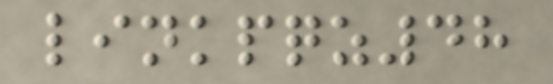linkpqz48
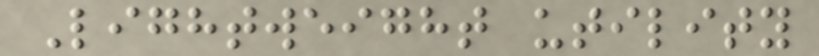Lightweight utility
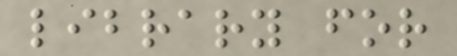library for
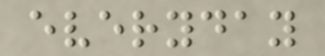everyday
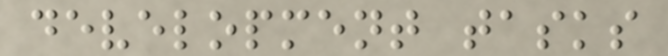development tasks
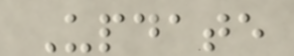Update
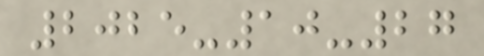2025-10-27
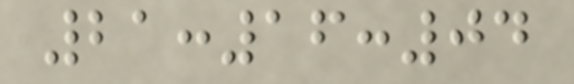21:16:04
